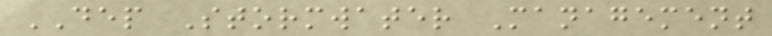DEP Stormwater Management
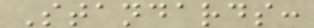Standards:
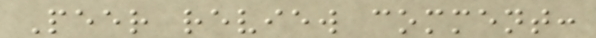Peer review comment:
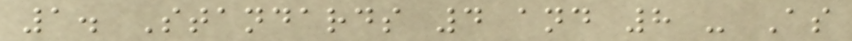1. Standards 4 and 8 - As
